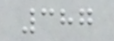387
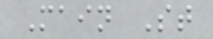Main St
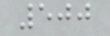500
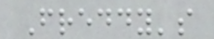Freddy's
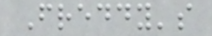Freddy's
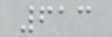613
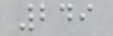249
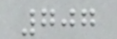707
